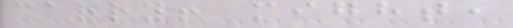carry! might,
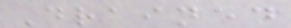Drained
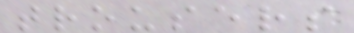trousers
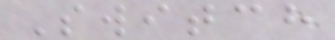Switch
